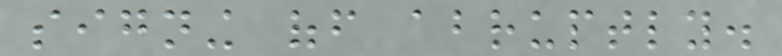signing off abruptly.
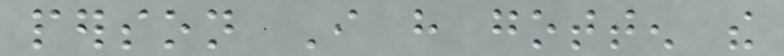person I have gotten the
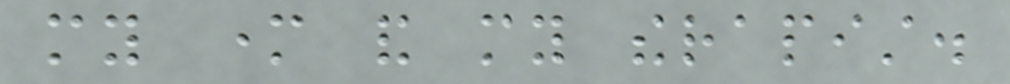my mother and my therapist.
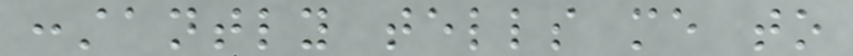constantly tells me to
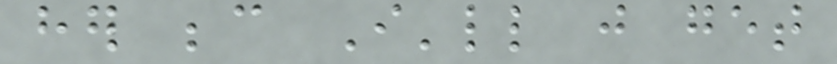her because I'll just get
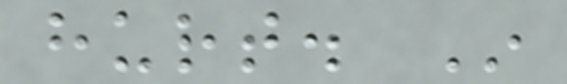hurt. In
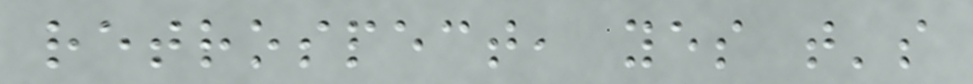retrospect, yes that's
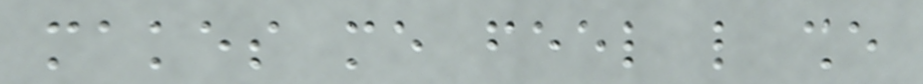makes me feel like she
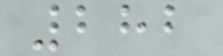282
